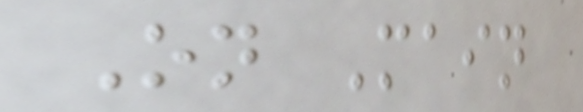On Main
